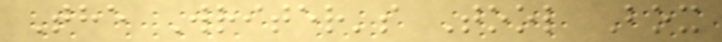The Writer's Tool Box
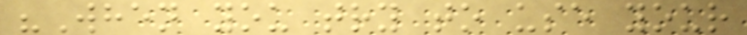"When you try to use your
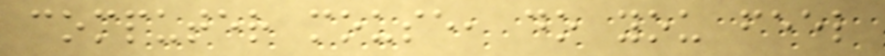computer mouse, do you feel
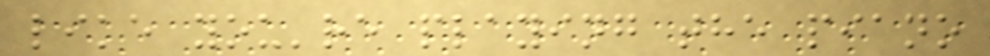like you're playing the piano
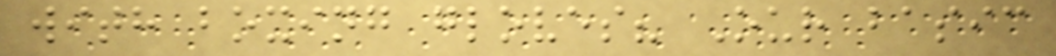with boxing gloves? Our basic
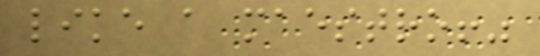like a maestro!"
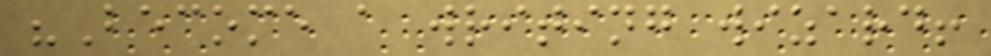"Become a writing wizard!
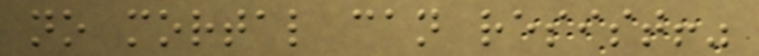no mortal can resist!"
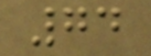74
